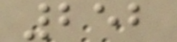252
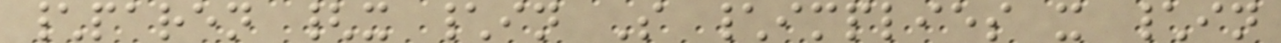\paren {x \in S \implies x \in
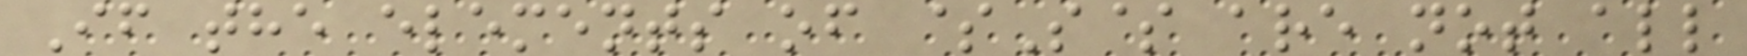If the elements of $S$ are not all
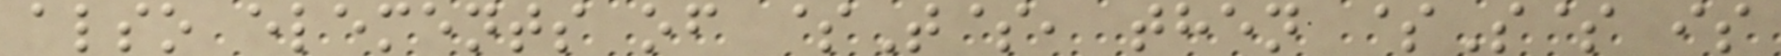also elements of $T$, then $S$ is
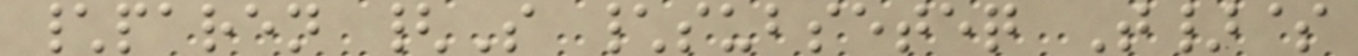\paren {S \subseteq T}$
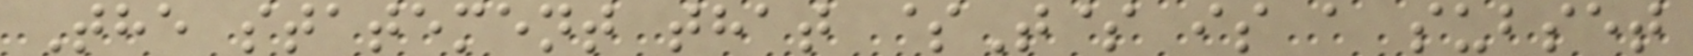The statement that $T$ is a subset
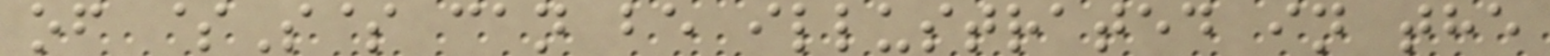of $S$ can be illustrated in the
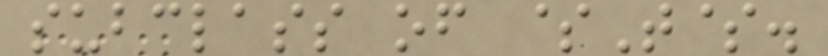subclass of $T$.
